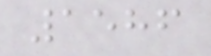1586
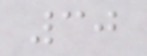30
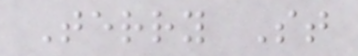Terry St
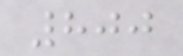800
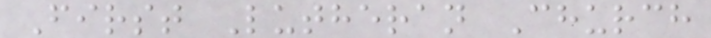First Lutheran Church
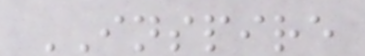INSPIRE
